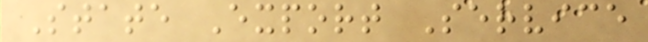State Export Service
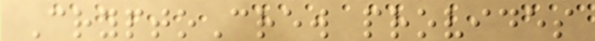CryptoCrew provides
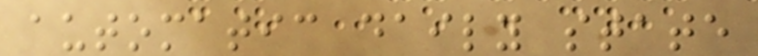automatic daily state
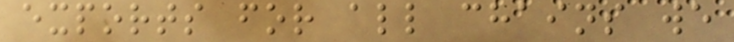exports for all chains we
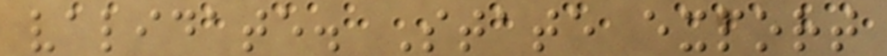validate. State export
